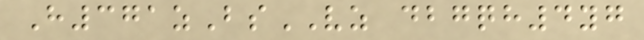H371zBsVZ dbgqh4yg
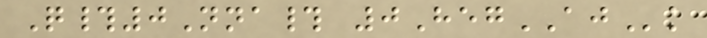Q#0Nna# 0HegAJk
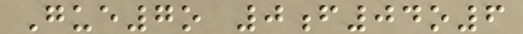Gue7o 0f04o6
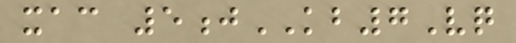xac 5jKB7Vq
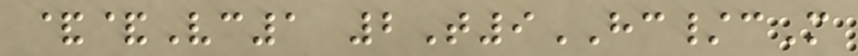&&Vc1 2T9HC/cM
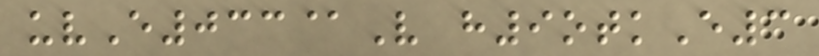uvE033@V h9otkE3
